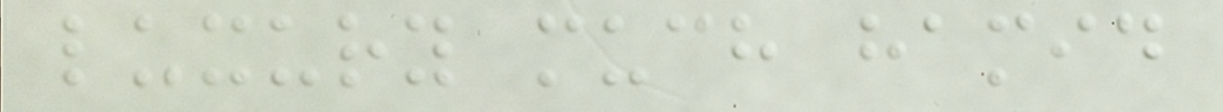luxury much hamid
